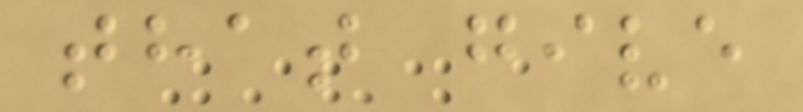that give
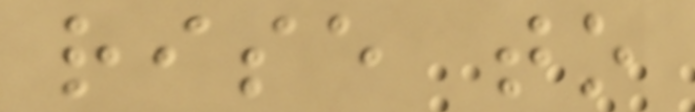rise to
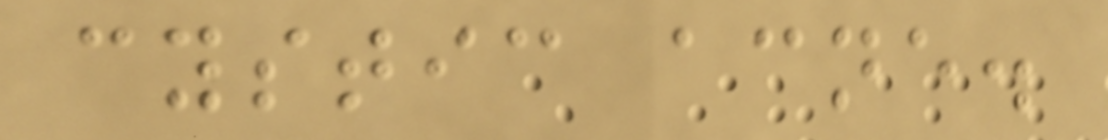cystic acne.
